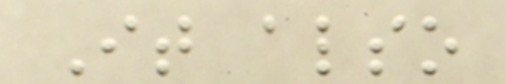It also
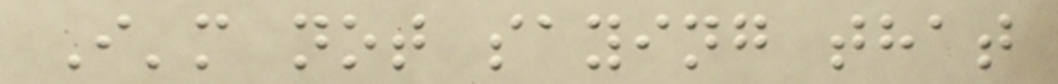I'm not saying that
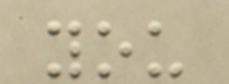you
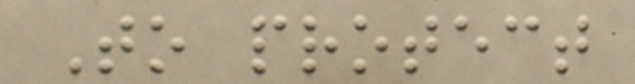To protect
